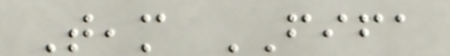Team FIFA
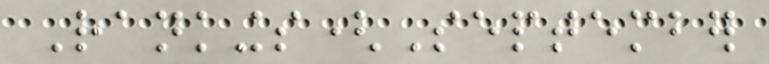Rankings(September
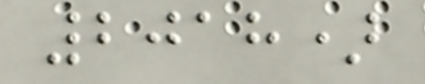2018)
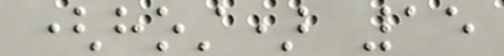(host) 15
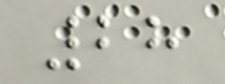28
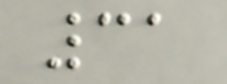31
